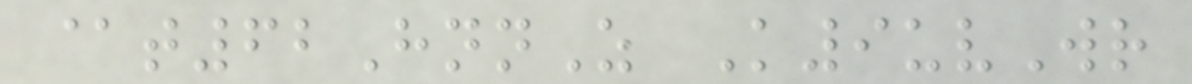@t62HnnZ K9uvWr
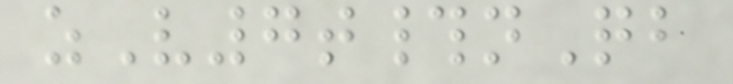zV7t#nQb
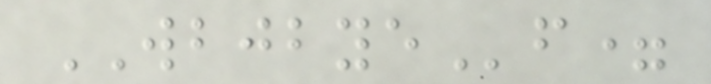WBJBYEf=
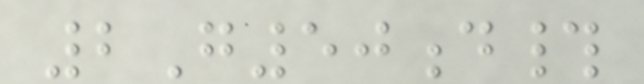2G50d#
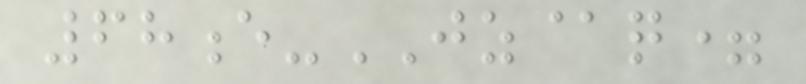68e-JZ@q=
